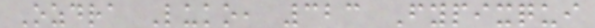Ozdra Luko, 323 Fypixqui
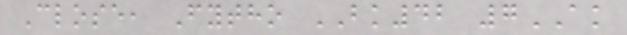Close, Fytho BK42 7AK
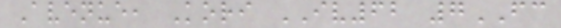Avenue, Kori IV62 7FC
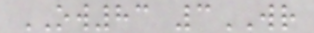OW83 3WR
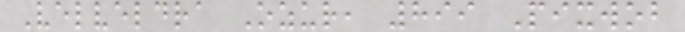Velveldra Ozur, 899 Pixwob
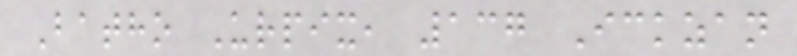Batho Urpix, 137 Ickzan
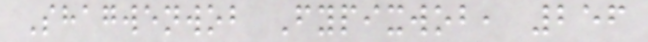Shagwenwob Fypixwob, 256
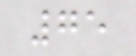75
